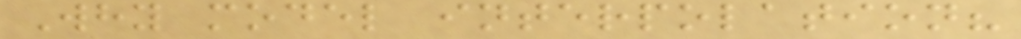Why model interpolation?
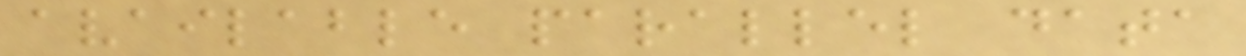available parallel data
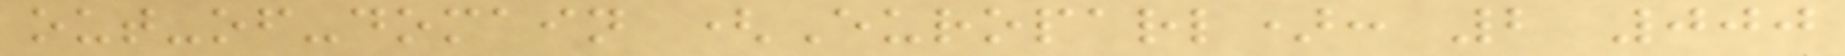out-of-domain (Europarl): 2 000
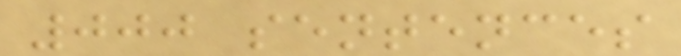000 sentences
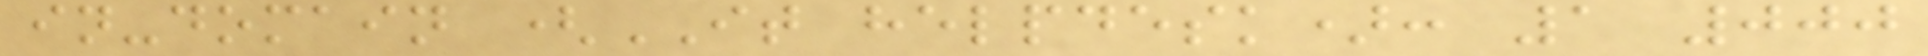in-domain (IT helpdesk): 1 000
